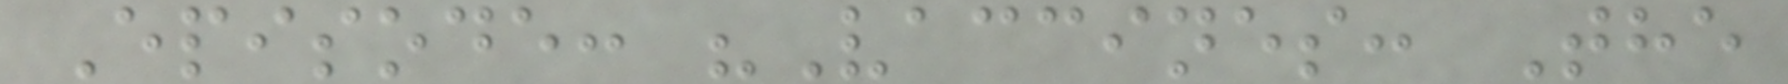Episode: "Vaccines: The
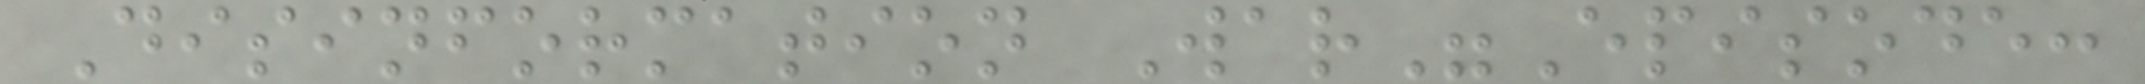Disinformation War"Episode:
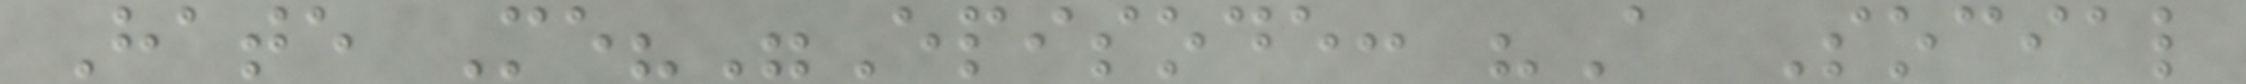Hate Me?"Episode: "A Social
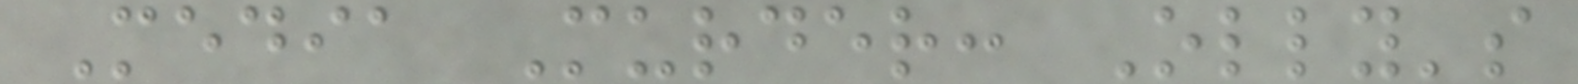Media Murder: Olly's
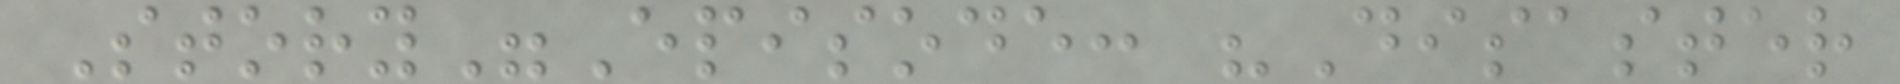Story"Episode: "Disaster
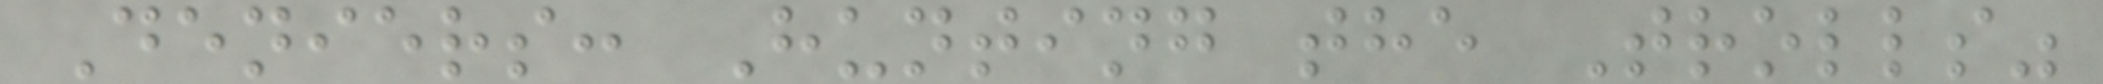Deniers: Hunting the Trolls"
